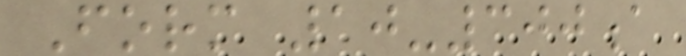Form 10-300a
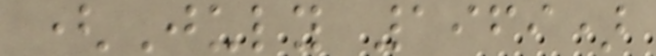(July 1969)
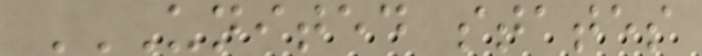UNITED STATES
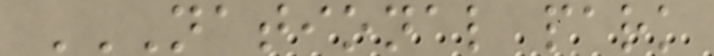NATIONAL PARK
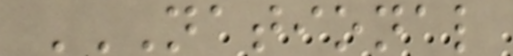NATIONAL
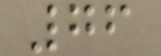76
